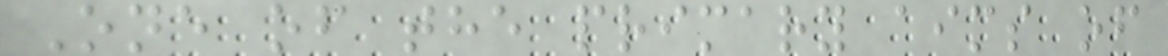One of the primary aims of
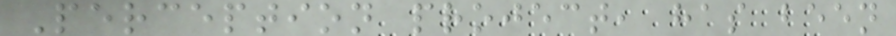Perception project, has been
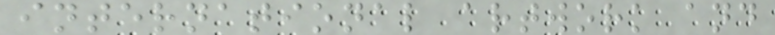international artwork and
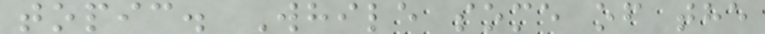topic. While some of the
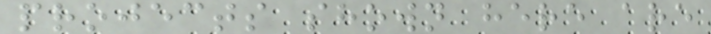projects shown here are
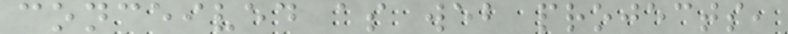conceived as web projects,
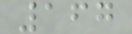167
